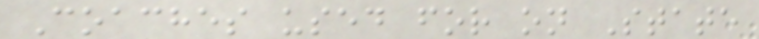Coaches used for on State
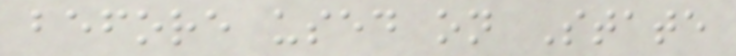before used on State
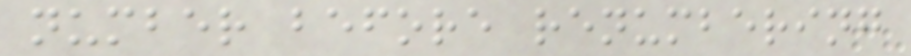number before renumbering
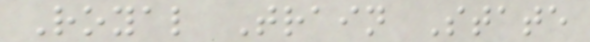Royal Train State
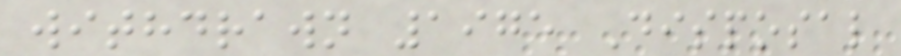withdrawn 1975 Disposal
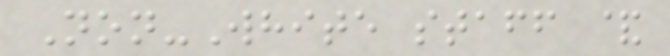Non-White staff &
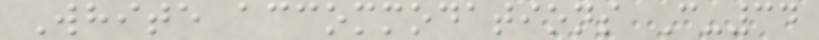White accommodations C-34
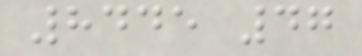8445 47
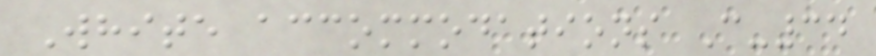White accommodations C-34
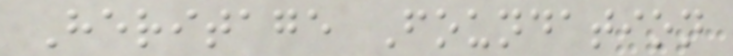Heritage Foundation
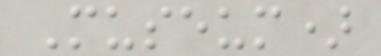Museum)
